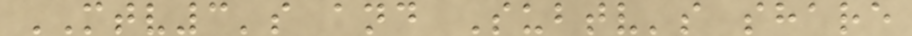MTV3's and Subtv's share
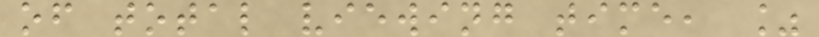of total viewing time, %
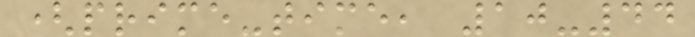(prime-time, 10-44
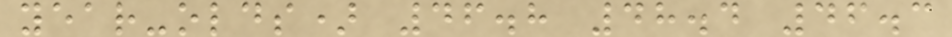year-olds) 46.8 48.4 46.3
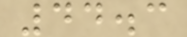44.3
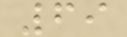69
